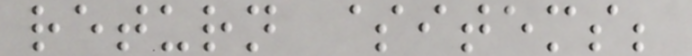return $items;
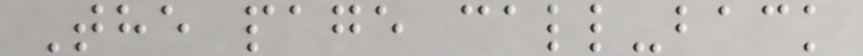The page call-back
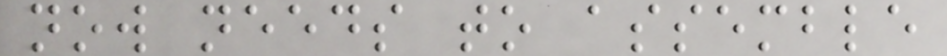now needs to assemble
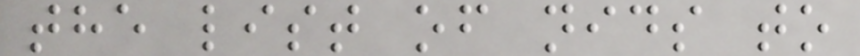the list of nids to
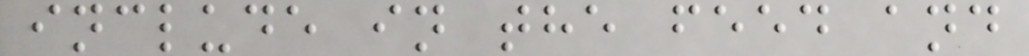include in the feed and
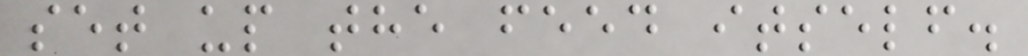set up the feed itself.
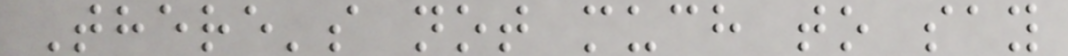There's not much to say
